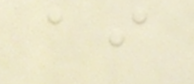ai
